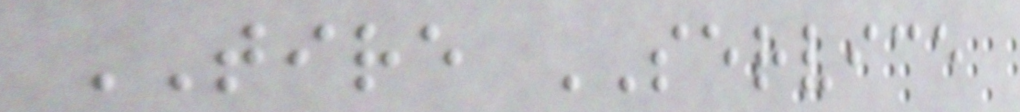TIRE SERVICE
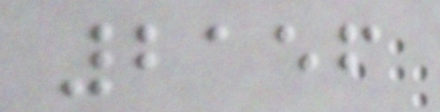2156
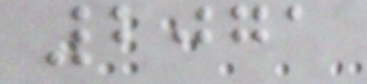2071
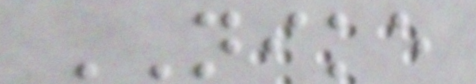NIKE
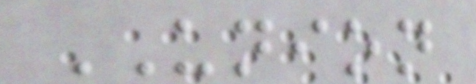UNION
